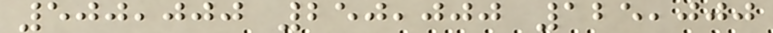500,000 250,000 125,000
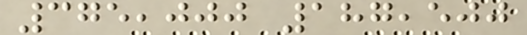375,000 187,500
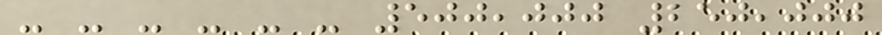- - - - - - 500,000 250,000
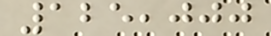125,000
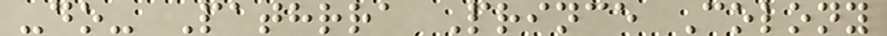-do- Pathrra Prince Colony
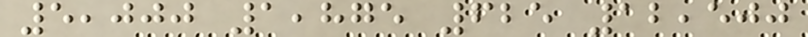5,000 1,875 625 12,500
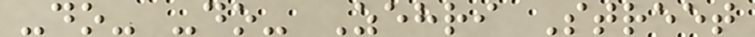-do- -do- Zehri Street
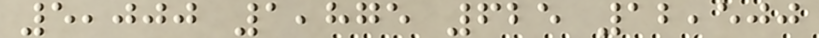5,000 1,875 625 12,500
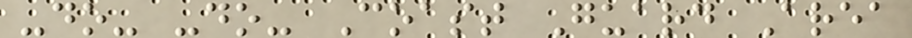-do- -do- Coast Guard Area
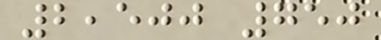2,500 750
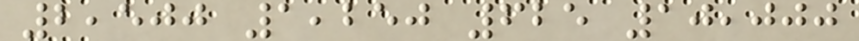2,500 1,250 625 10,000
